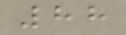88
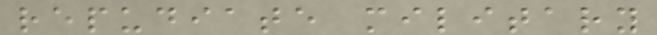repudiate military
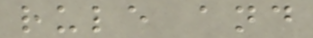rule and
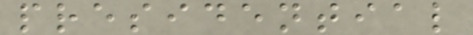presidential
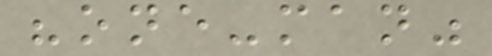"one-man"
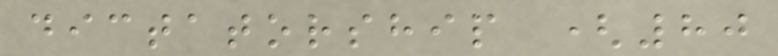dictatorship (80
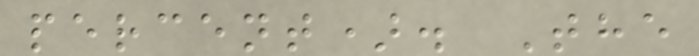percent). The
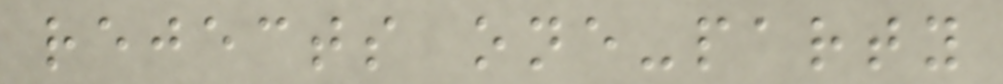rejects one-party
